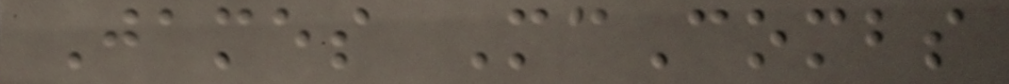James McCombs
